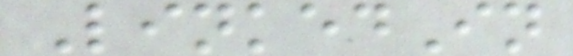LinkedIn
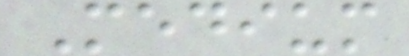Medium
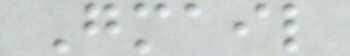Gmail
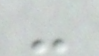-
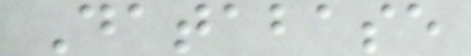Database
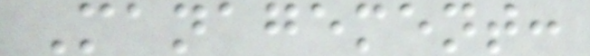Management:
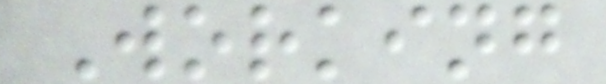Working
